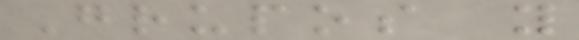Grupos y
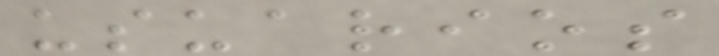usuarios
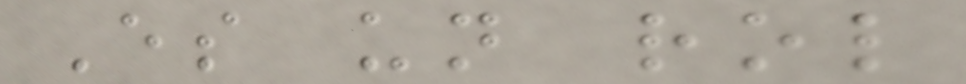Es un rol
